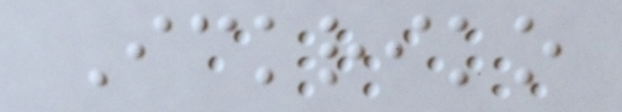Ickriko
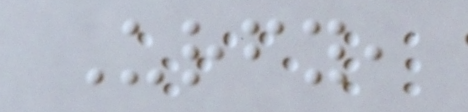Urfy,
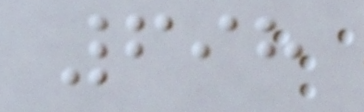698
